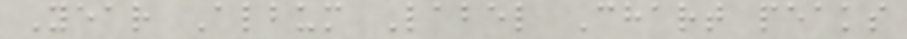Year Album Label Chart peaks
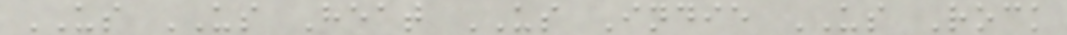US US Heat US Indie US Rock
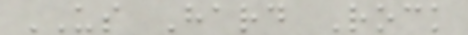US Hard Rock
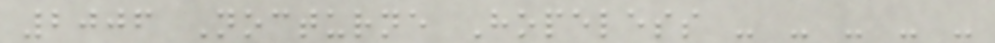2006 Nocturne Hopeless - - - - -
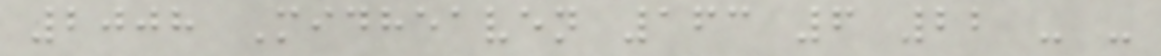2008 Midheaven 163 6 22 - -
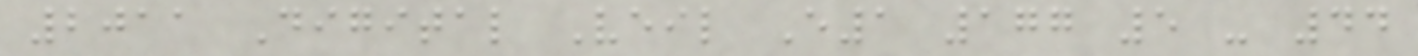2011 Digital Veil E1 177 5 - 44
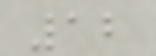12
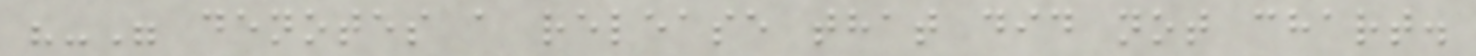"-" denotes a release that did not chart.
